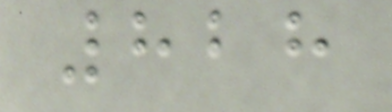828
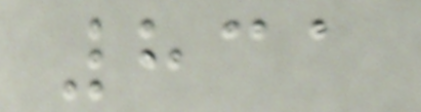831
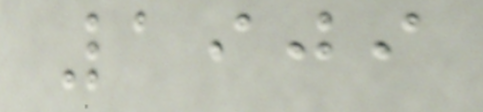1909
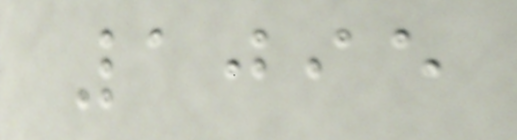1095
